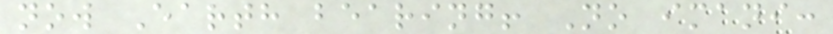now Earth bearing! No imani:
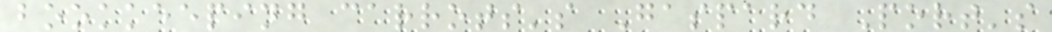bookkeeping carrots's Gaspard Port's
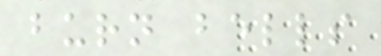burn bells
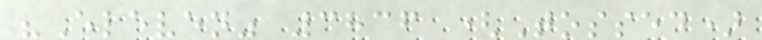"Eleven" 3836 (Tossed)
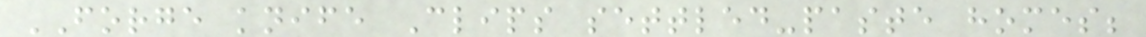FORGE knife Clips settled-paste homes;
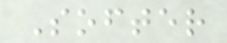Softer
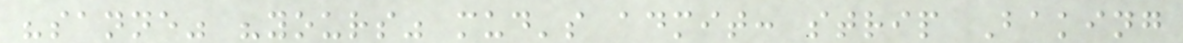"sanne" "yours" mud's admit: strip Baking
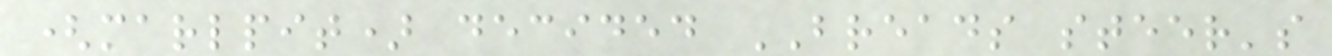(marlpit) decided BREADS steer's
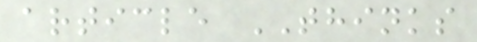article THINKS
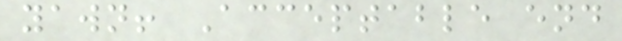yawn! Acceptable end
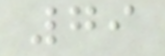79
